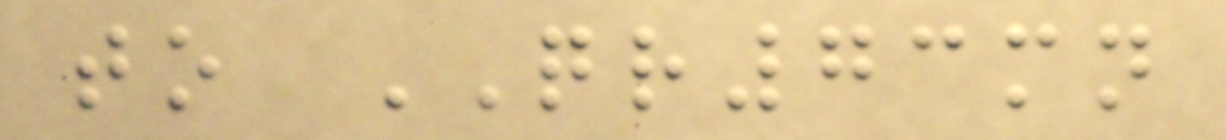to QR73mn
